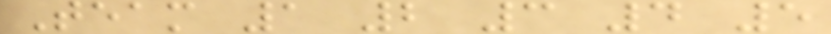Team 1 2 3 4 5
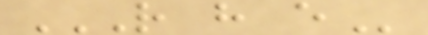R H E
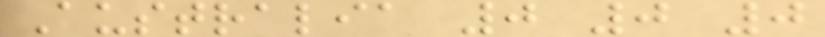Australia 0 0 0
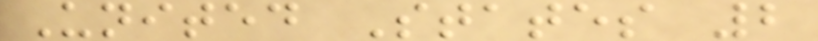United States 2
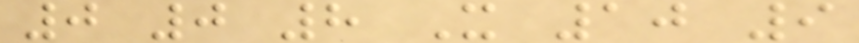0 0 8 X 10 9
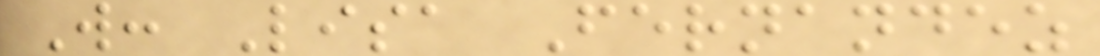W: Lisa Fernandez
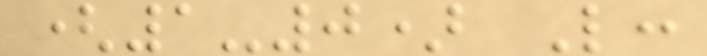(1-0) L:
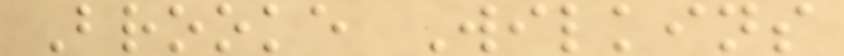Brooke Wilkins
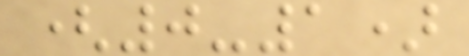(0-1)
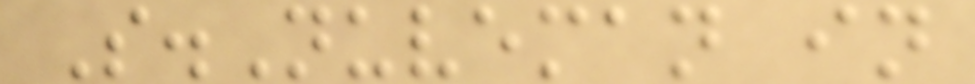S.Nuveman in
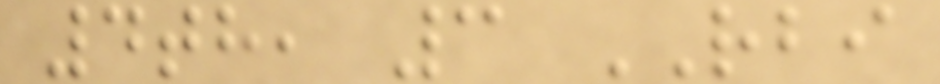4th, 3 RBI
